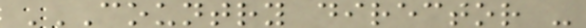COUNTRY DIRECTOR -
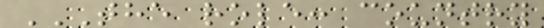THE ROLE: COUNTRY
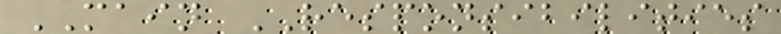MAIN RESPONSIBILITIES
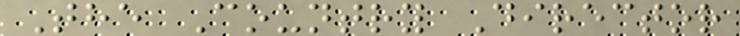The Country Director
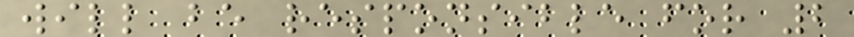will be responsible for 2
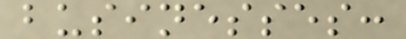businesses:
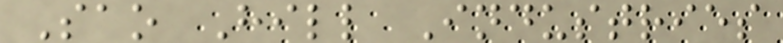Sao Hill Industries
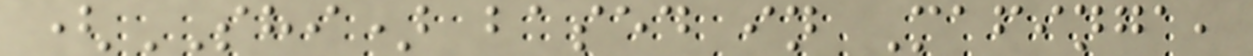(SHI) based in Mafinga,
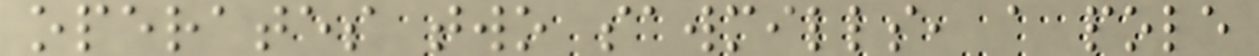operates two sawmills, a pole
